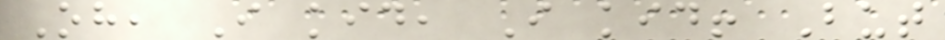Oh, I kid, I kid! But
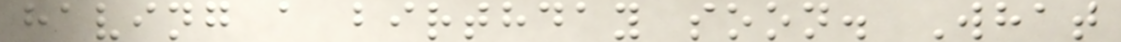having a birthday soon. What
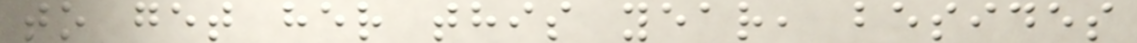to get her this year, besides
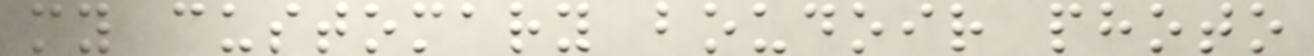my customary boudoir photo
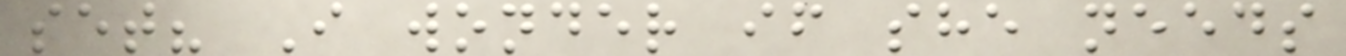set? I wonder if she needs
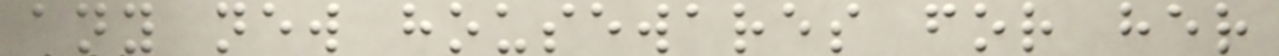any new housewares for her
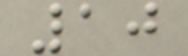10
